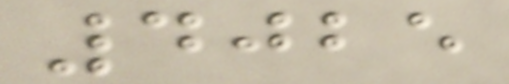4025
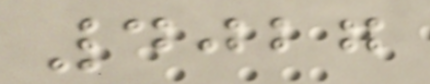4027
